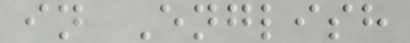in English
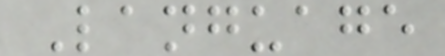Language
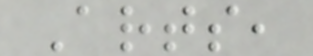Arts,
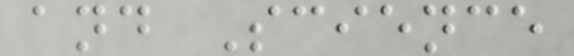and Science
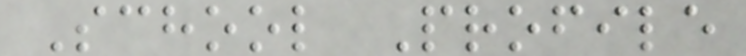School Profile
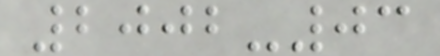2002-03
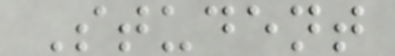Student
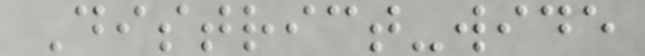District-wide
